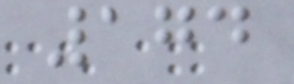174
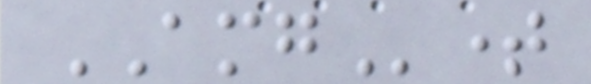AMGtime
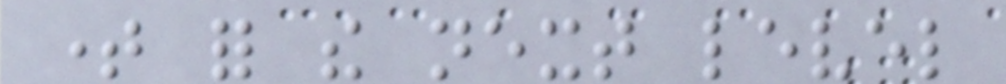time for the next level
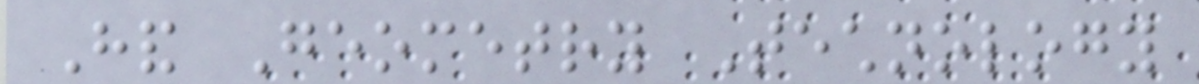Hand Geometry Technology
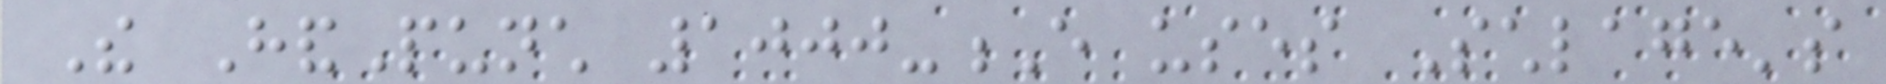The HandPunch 1000-E uses Schlage's
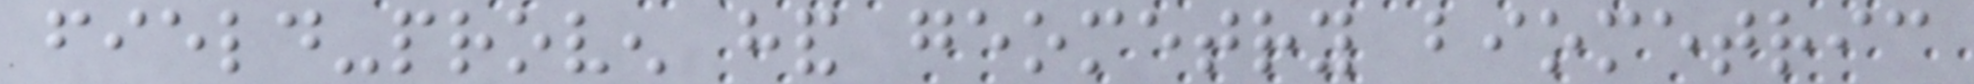field-proven hand geometry biometric
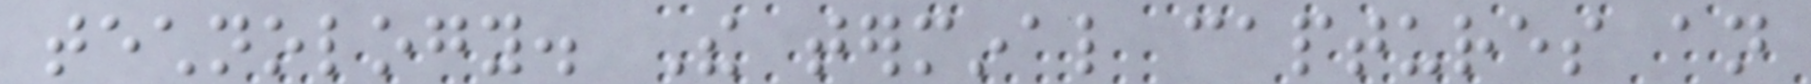technology. The terminal captures an
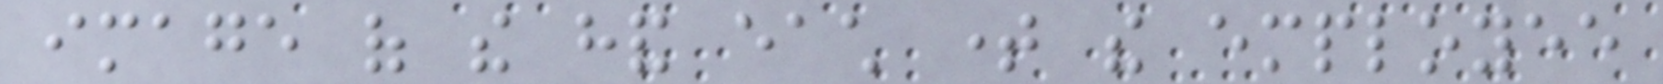image of the hand each time the employee
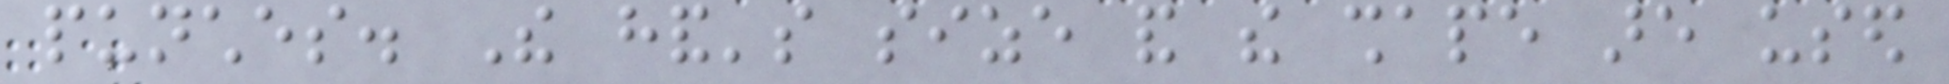punches. The hand's size and the shape are used
